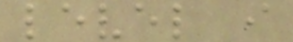level i
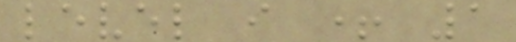level i + 1
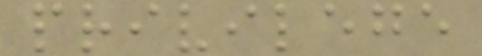privilege
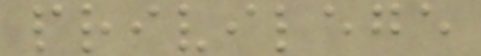privilege
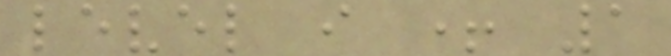level i + 1
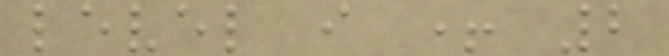level i + 2
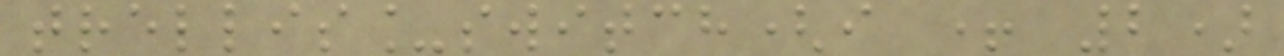trellis_switch(i + 2)
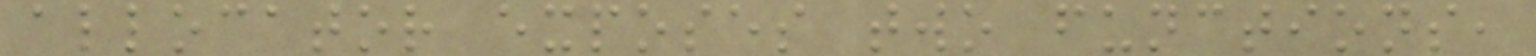allocator exposes two functions,
